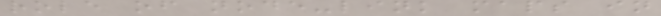role of node-link maps in
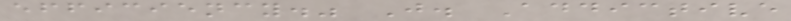efficiency." J. Addictive
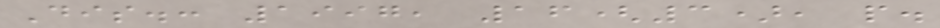Dis.: 1997, 16(3), p.
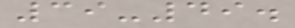39-49.
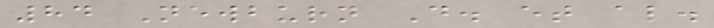84 Newburn D. et al.
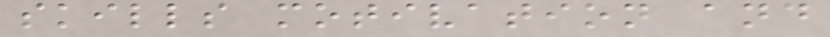skills motivation and
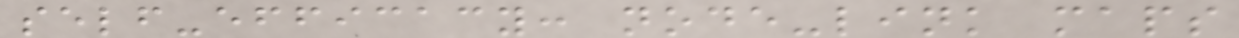self-efficacy: node-link maps
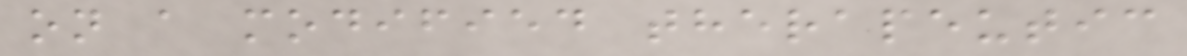on a modified therapeutic
